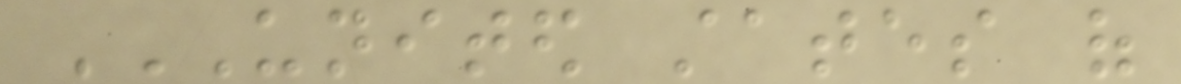UNITED STATES OF
